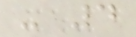- 4
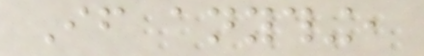If anything,
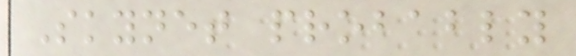Skynet probably
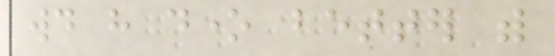would have done better with
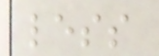less
